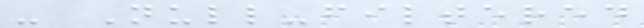- Null-filtered
